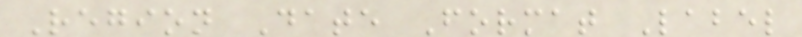Region Date Format Label
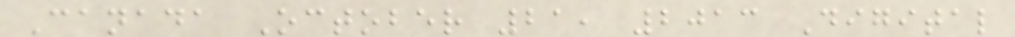Canada October 21, 2013 Digital
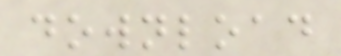download
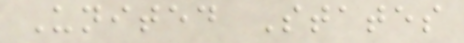United States
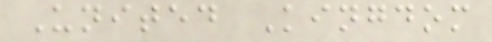United Kingdom
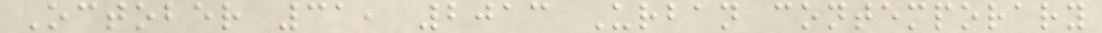October 31, 2013 Urban contemporary
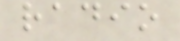radio
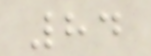84
